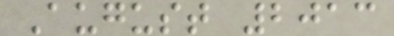August 2013
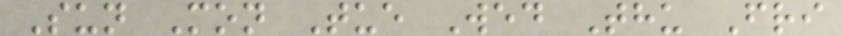Sun Mon Tue Wed Thu Fri
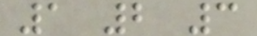1 2 3
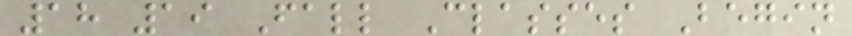18 19 Fall Classes Begin
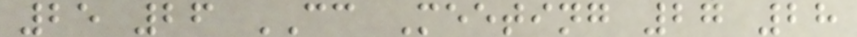25 26 CC Meeting 27 28
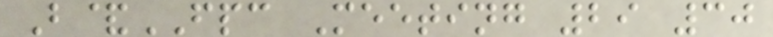B&FPC Meeting 29 30
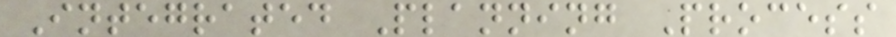Integrated Planning Process
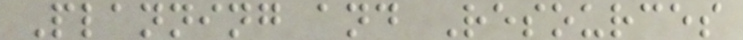Planning and Resources
